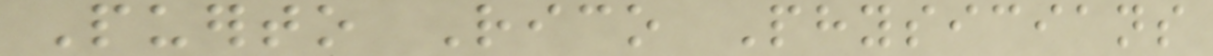Puerto Rico Physicians
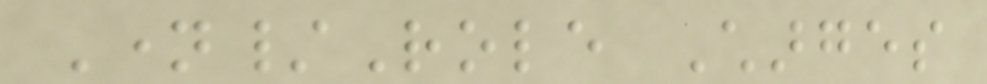Name/Role Charges
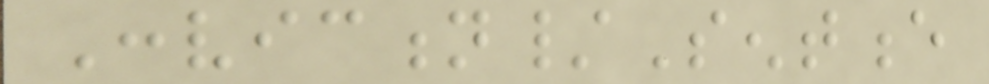Conviction/Sentence
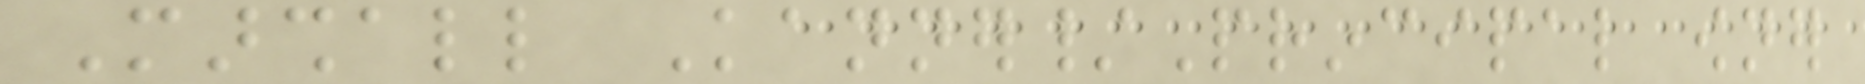Marshall Kanner/Principal owner
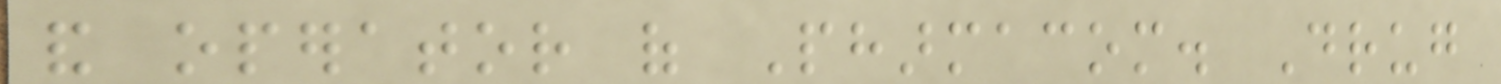and operator of Pharmacom. Drug
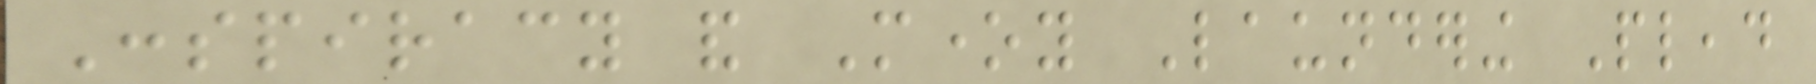Conspiracy and Money Laundering Plead
